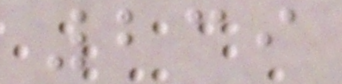239
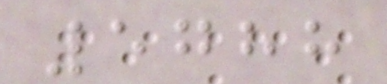5788
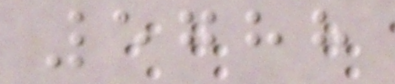5788
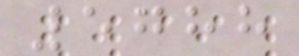5788
